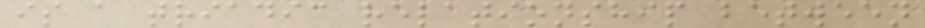is a triadic relationship between
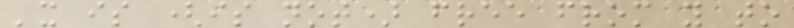'x is (is not) free from y to
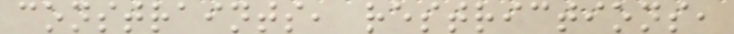constraints, restrictions,
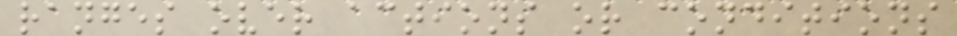ranges over actions or conditions
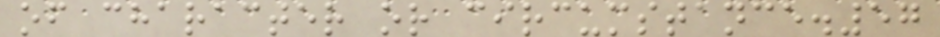of character or circumstance.57
